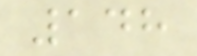148
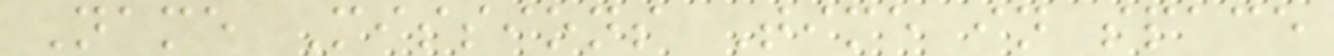Name Missions Time in space
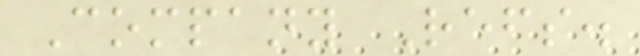Company Refs.
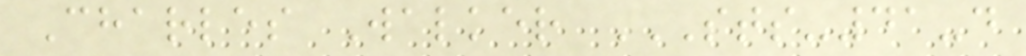Charles Walker STS-41-D
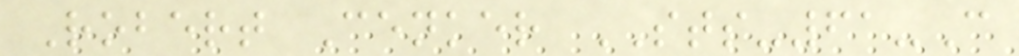Robert Cenker STS-61-C
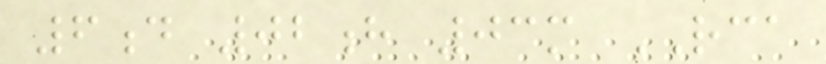6d 02h 03m RCA
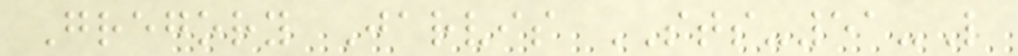Gregory Jarvis STS-51-L
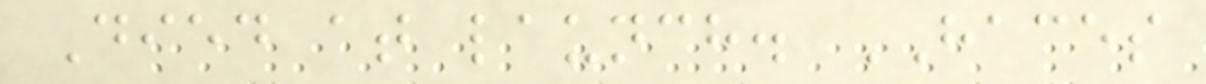Died at launch. HACES
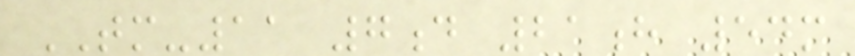TM-11 7d 21h 54m
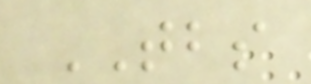TBS
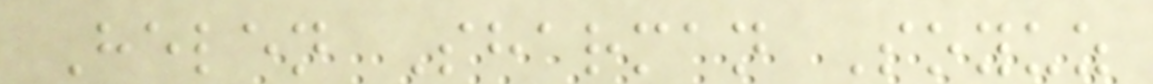Helen Sharman Soyuz
